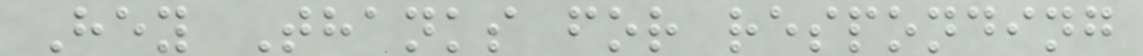Hey Thanks for responding
